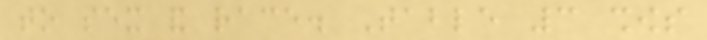to sex and race. Table 3 shows
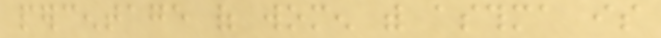percentage of women with asthma is
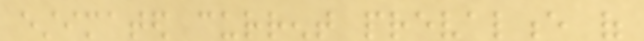estimated current prevalence of
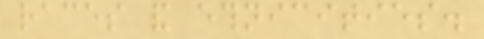races and ethnicities.
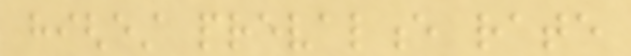highest prevalence rate
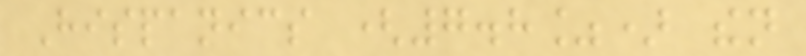Hispanics (7.8%) then
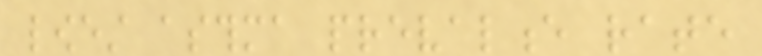lowest asthma prevalence rate
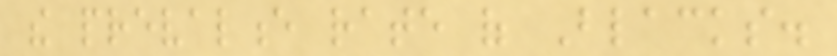the prevalence rate of Blacks.
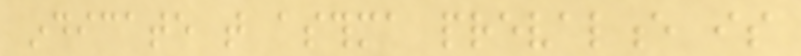indicate that asthma prevalence is
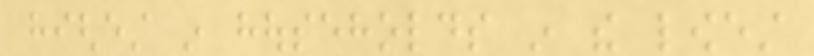highest in households in the lowest
